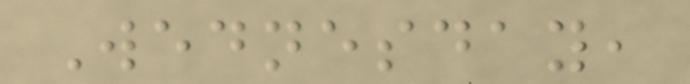Wednesday,
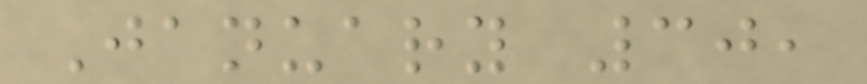January 30,
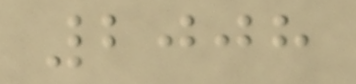2008
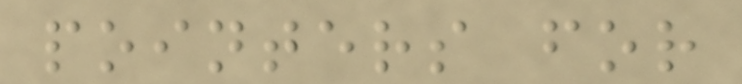pointers for
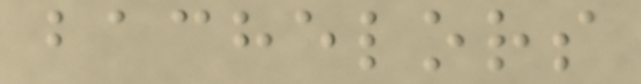bachelors
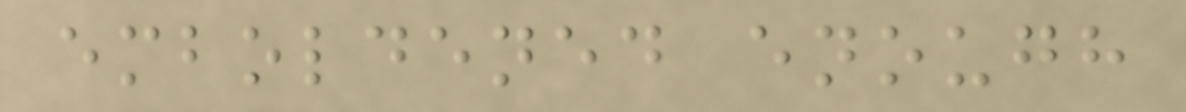emboldened enough
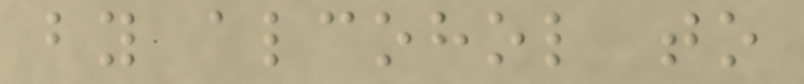by alcohol to
